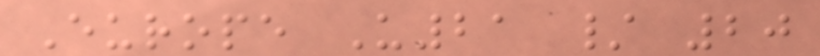Europe U21 / 20
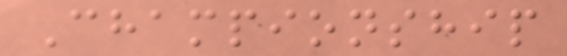Championship
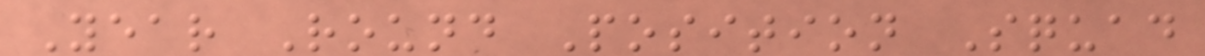Year Round Position Squad
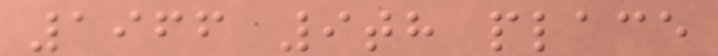1966 9th place
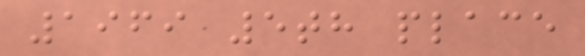1969 5th place
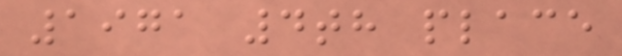1971 4th place
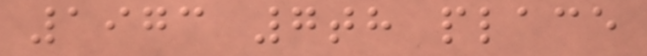1973 7th place
